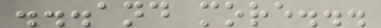...and more...
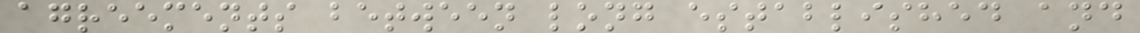agreements between long established and
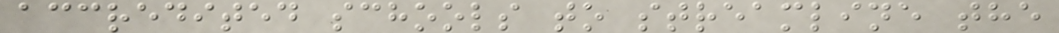accredited schools to streamline the
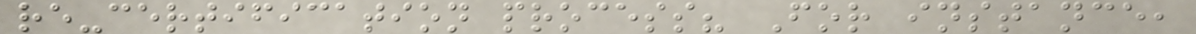re-certification process? For instance,
